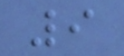9
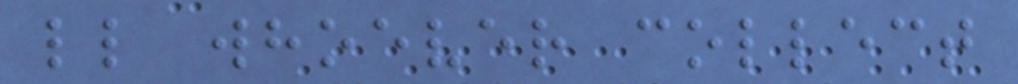ll whoever collect
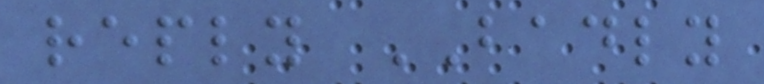reply BADLY
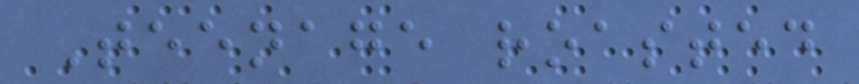Teenage roasted
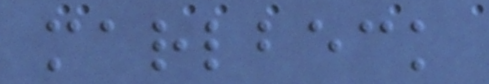marlbeck
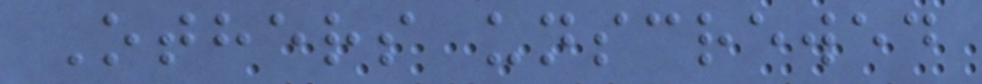Others unscrewed
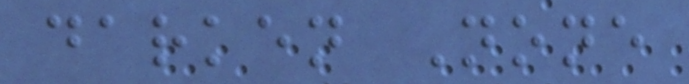darken None
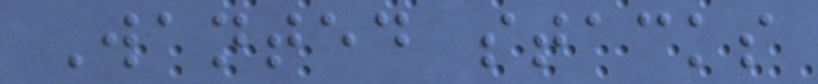Wanted stacks
